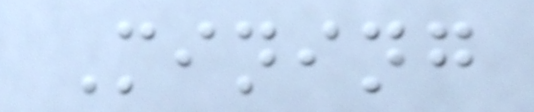Mining
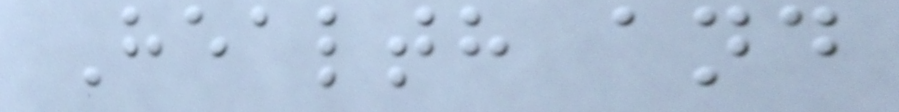Health and
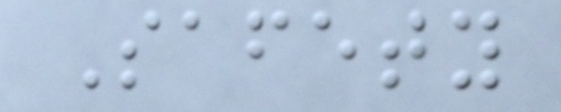Safety
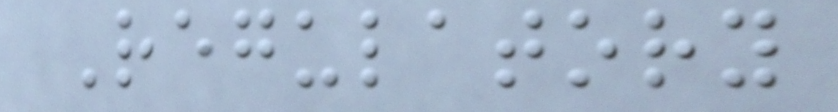Regulatory
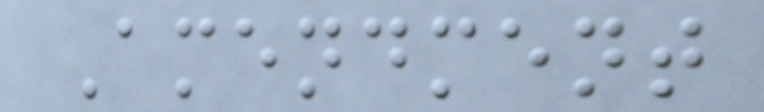Amendment
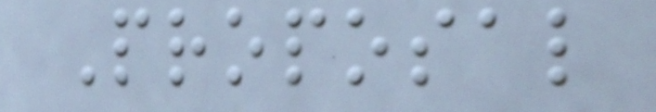Proposal
